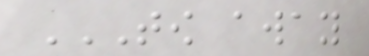TOW AWAY
